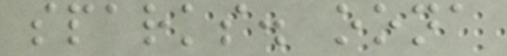sparks. oona
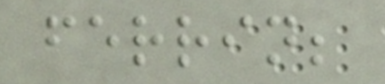ferrin;
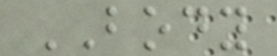BODY
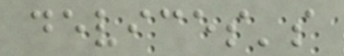devices's
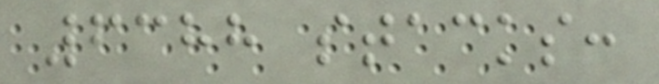6388 stacks:
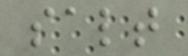salt
